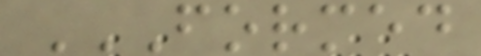FORMED
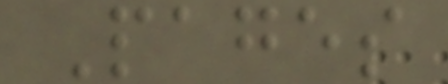Pages
